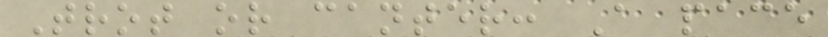Trot or canter: A pace
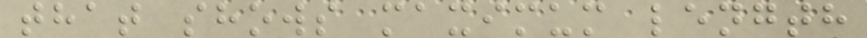that shows maximum length
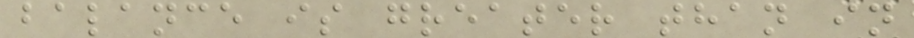balance is greater than in
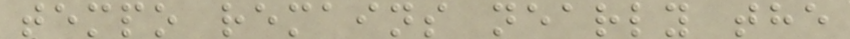tempo remains nearly the
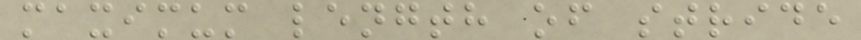maximum length of stride
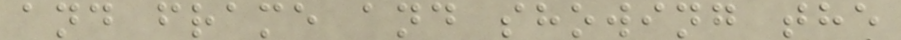and frame and showing the
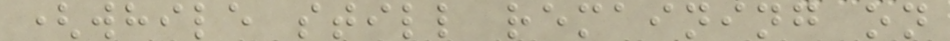(while still remaining on
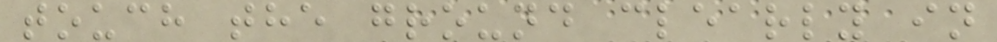touch the ground clearly in
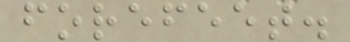forefeet.
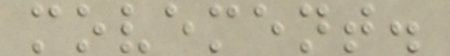movement.
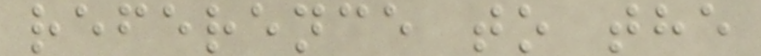reference to the
